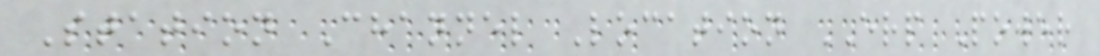Station Channel Location ERP Power
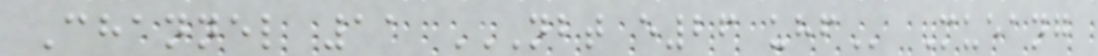Channel 11 NBT E26 UHF Mueang
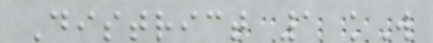District 1 kW
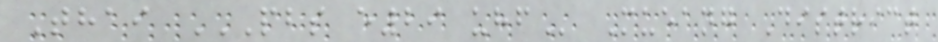Thai PBS E29 UHF Mueang District
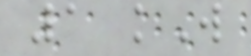1 kW
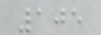105
